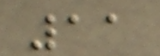11
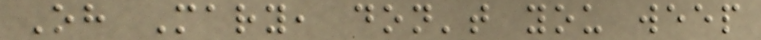Oh Mary, don't you weep
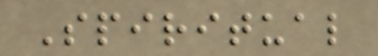Spiritual
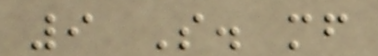9 S. mf
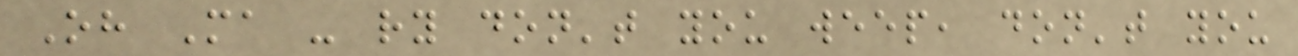Oh Ma - ry don't you weep, don't you
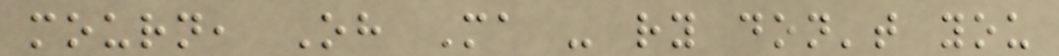mourn, Oh Ma - ry don't you
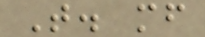T. mf
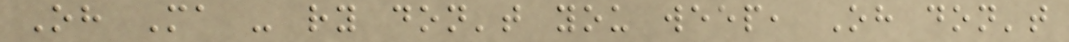Oh Ma - ry don't you weep, Oh don't
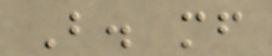B. mf
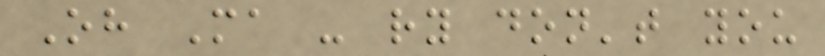Oh Ma - ry don't you
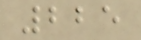225
